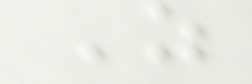As
